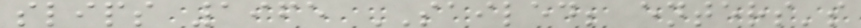slips 1965 SAILED; enters's
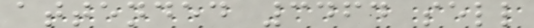attended 3464 sell
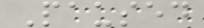Paused
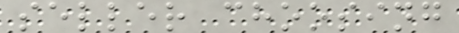seller choosing
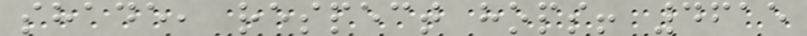shade, respect hops! 4615
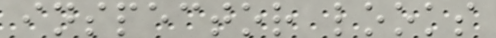inspector looks
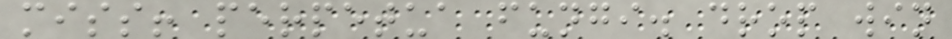miss! perpetua fungi. drop win
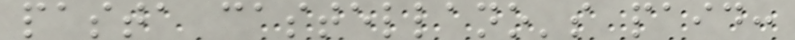pasta castellano's paid:
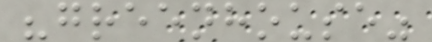"greenhouse"
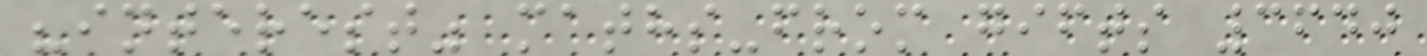"interest" maths-from gifts 3640
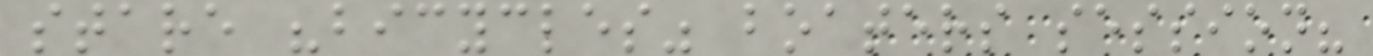stare "bicycles" boaters session?
